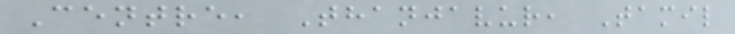Centre, Thanjavur, Tamil
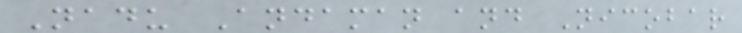Nadu Andaman and Nicobar
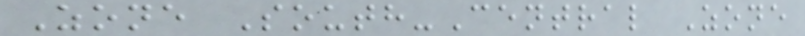Zone South-Central Zone
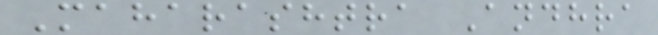Maharashtra Andhra
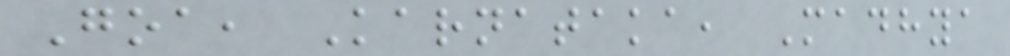Goa, Karnataka, Madhya
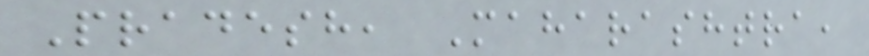Pradesh, Maharashtra,
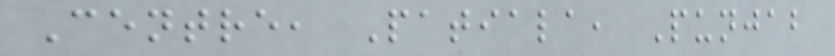Centre, Patiala, Punjab
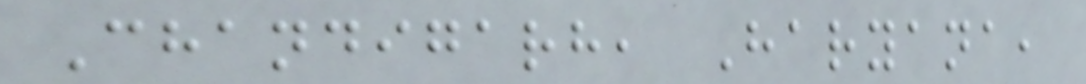Chandigarh, Haryana,
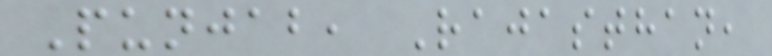Punjab, Rajasthan,
